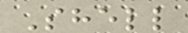Shell
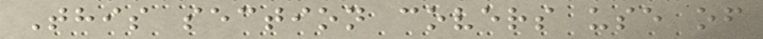This section covers use of
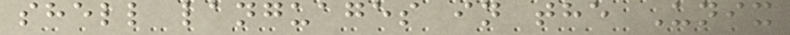shell languages in the Unix
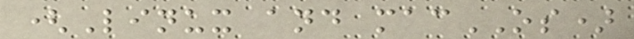(Linux and macOS)
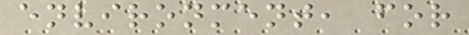environment, for
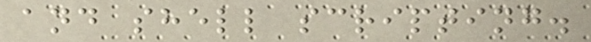and shell scripting.
